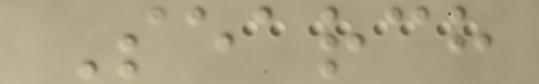Search
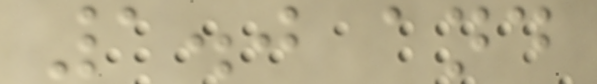1.0 and
